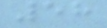58
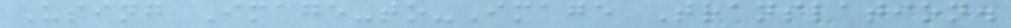Using Image-to-Image Translation.
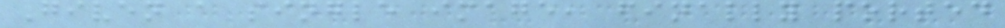Given a single image, finally ported
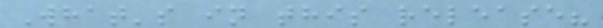What's in this release?
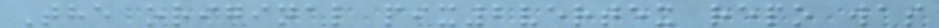The original pix2vertex repo was
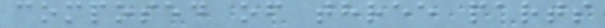composed of three parts
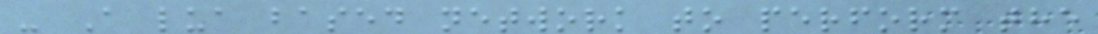- A lua based network to perform the
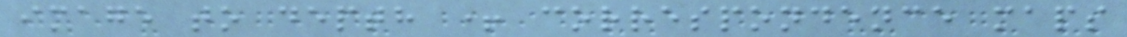image to depth + correspondence maps
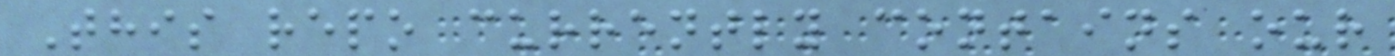This repo currently contains our
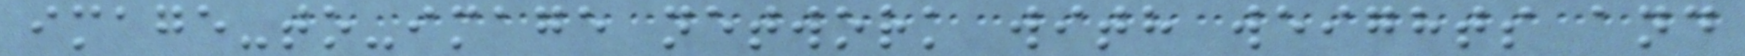image-to-image network with weights and
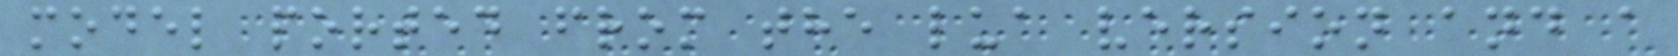model ported from the lua version and a
